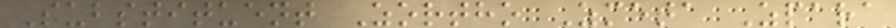Substituent Zortho Zmeta Zpara
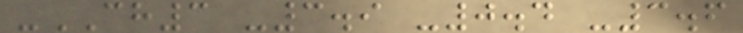-CH3 -3.9 -0.4 -3.6
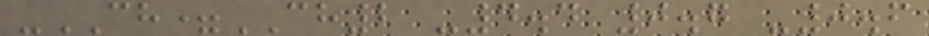-CH=CH2 -4.4 0.7 -0.6
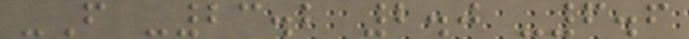-F -23.2 2.0 -6.6
